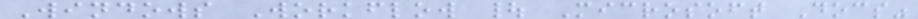Windows Workflow | Microsoft Docs"
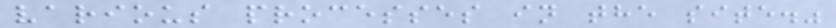various processes in the site."
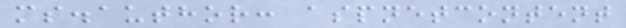ms.author: aspnetcontent
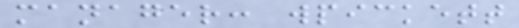manager: wpickett
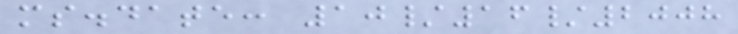ms.date: 10/16/2008
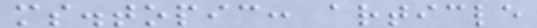ms.topic: article
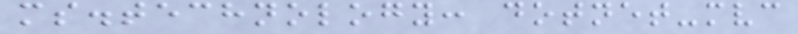ms.technology: dotnet-mvc
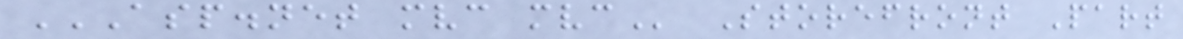ASP.NET MVC MVC Storefront Part
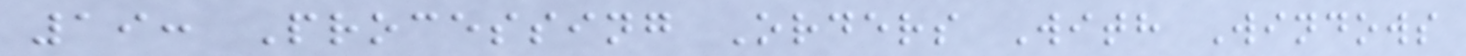19: Processing Orders With Windows
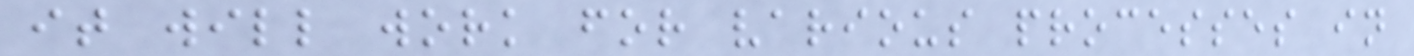it will work for various processes in
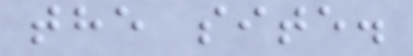the site.
